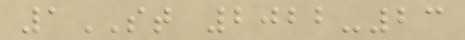1ST 2022-23
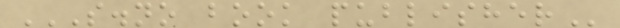S.NO BOOK PUBLISHER
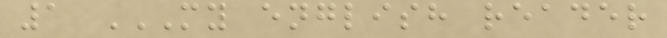1 MY ENGLISH READER
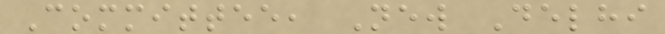Committee, New Delhi
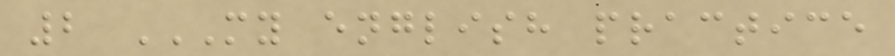2 MY ENGLISH PRACTICE
